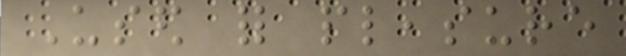Used for pleasure
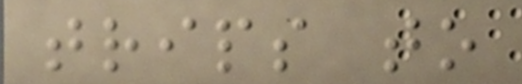trips to
